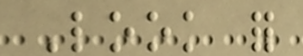Look for
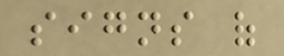signs of
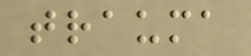trauma
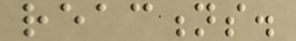reactions.
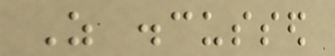As discussed
